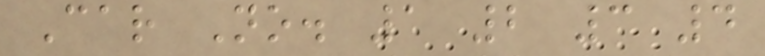Car No. 1 2 3 4
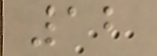12
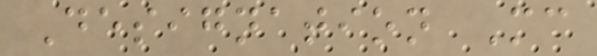Designation Mc
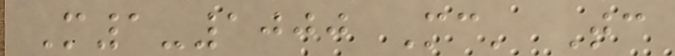M1-1000 Mc' Tc
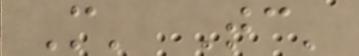M' Tc'
